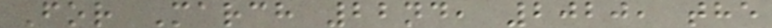For March 22nd, 2020, the
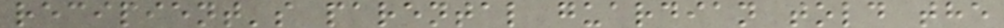recipient's parental guardian told the
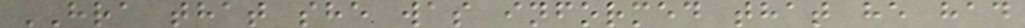HRA that she was informed that he had
